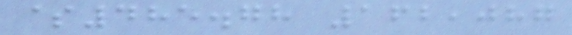$485.78 162,087
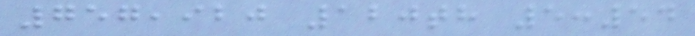757,920 120th 5:54
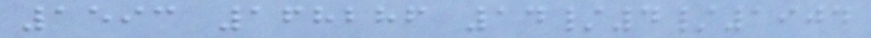1593 168286 14/4/1904
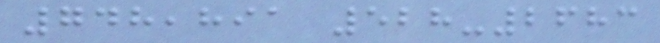748,891 528-2683
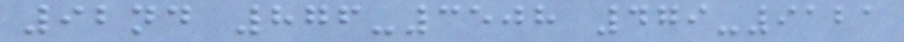92nd 876-3508 479-9121
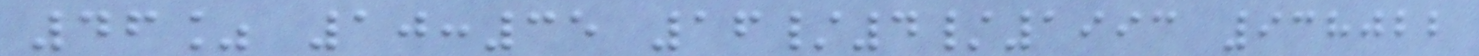46% 10:35 16/4/1993 938022
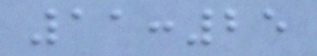11:25
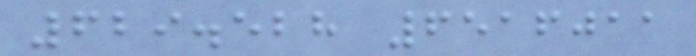629.528 6516011
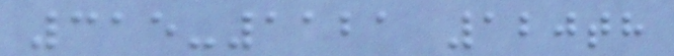315-1121 120th
